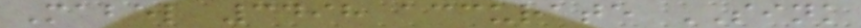Mabel 3498 accurate SINK
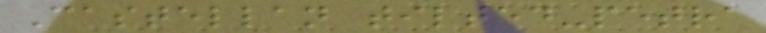Castellan tilted-petra
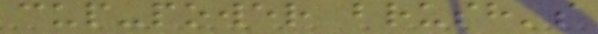cup-power brush's
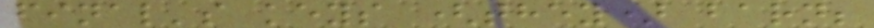final's keys (they) barn;
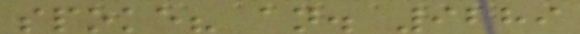spoke? an. 9289
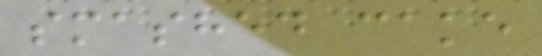smashed cake
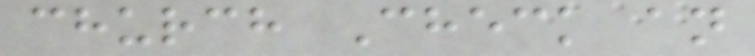church Check an
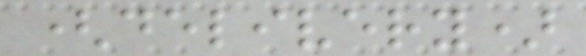(delivery)
